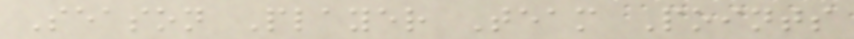Season Player Team Points
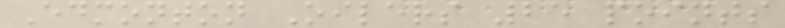Edmonton Oilers 25 points
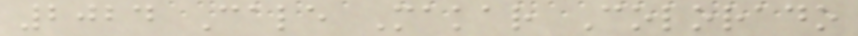2024 Cale Makar Colorado
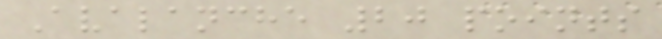Avalanche 20 points
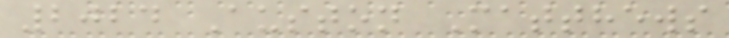2024 Auston Matthews
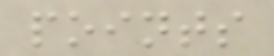points
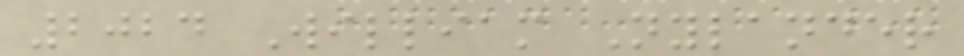2024 William Nylander
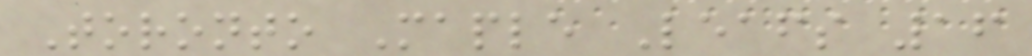Toronto Maple Leafs 16
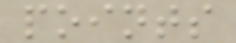points
